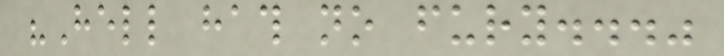"Hell hath no fury..."
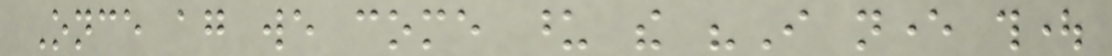Once again we come upon the "I never thought
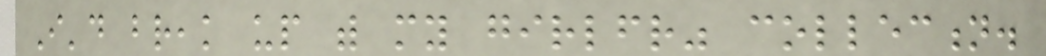I'd break up with my girlfriend" collection.
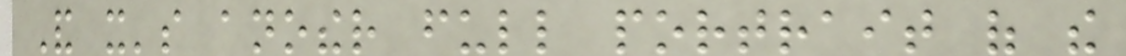And it's another full portrait of the
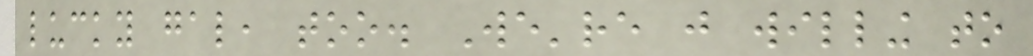lucky gal, too. We're just willing to
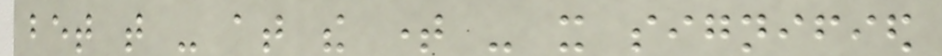bet that - at the time - it signified
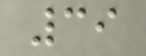39
